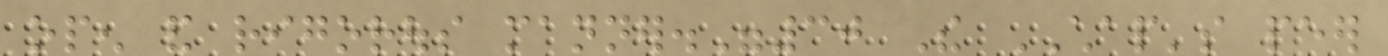open and rigorous manner."30 The CHAP's peer
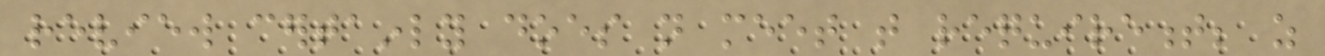review certainly does not meet that requirement; as
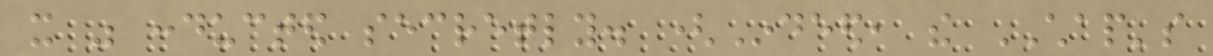it was conducted secretly. (Indeed, the CHAP's
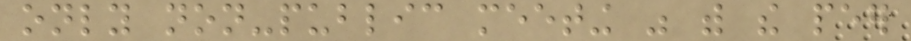only non-public meeting was with the peer
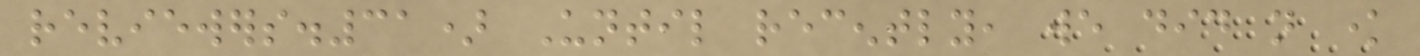reviewers.31) Until recently, we did not know
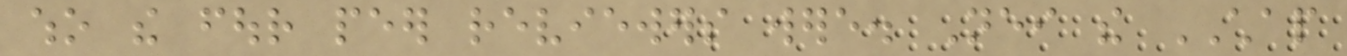who the four peer reviewers were. Neither the CHAP
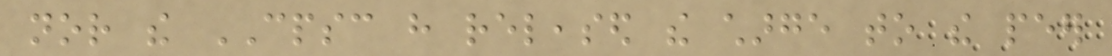nor the CPSC have released the charge to the peer
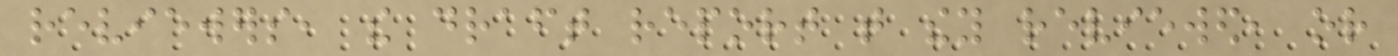reviewers, the draft report that they reviewed, or
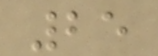25
